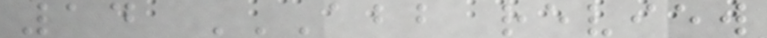14 ABB REVIEW
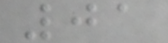01
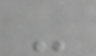-
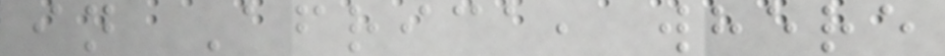in Africa, where
